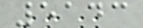5143
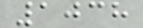1038
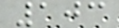103
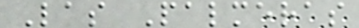Las Palmeras
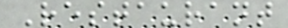Restaurant
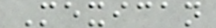Mexican
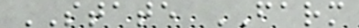STATE FARM
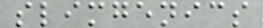slimgenics
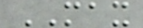MAX
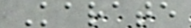Karate
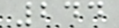244
